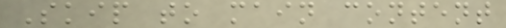Skip to main content
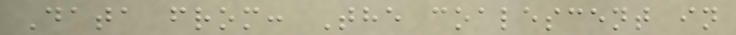Data from: The coalescent in
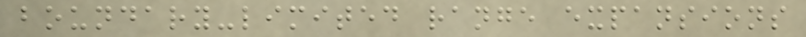boundary-limited range expansions
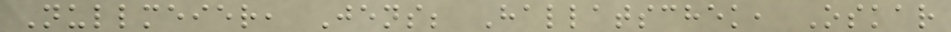Nullmeier, Jens; Hallatschek, Oskar
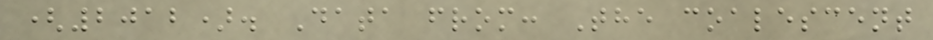(2012). Data from: The coalescent
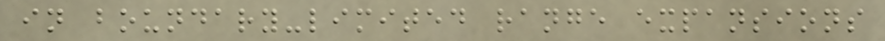in boundary-limited range expansions
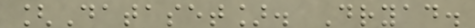[Dataset]. Dryad.
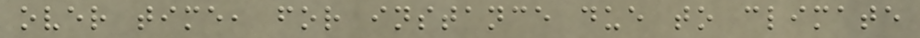over time, for instance due to climate
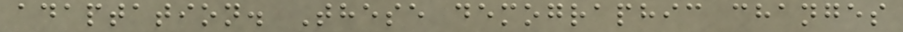adaptation. These demographic changes
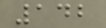142
